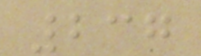237
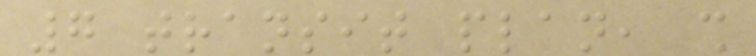7 transit plan, shall
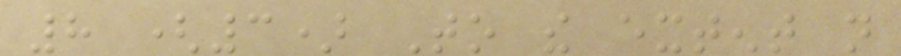8 (3) To the extent not
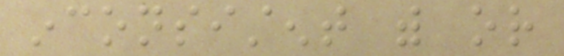inconsistent with or
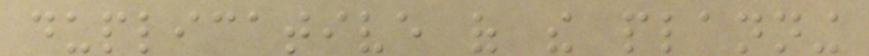duplicative of the planning
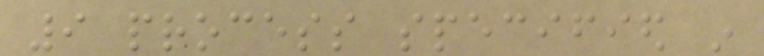9 process specified in
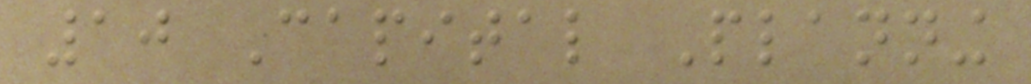10 Capital Planning
